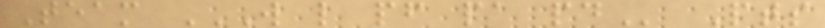Team W L PF PA PD Pts
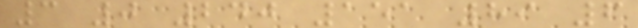3 0 240 151 89 6
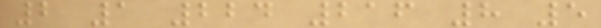2 1 224 216 8 5
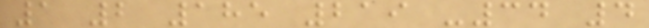1 2 185 219 -34 4
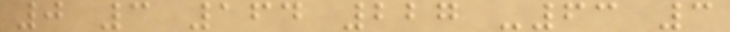0 3 164 227 -63 3
